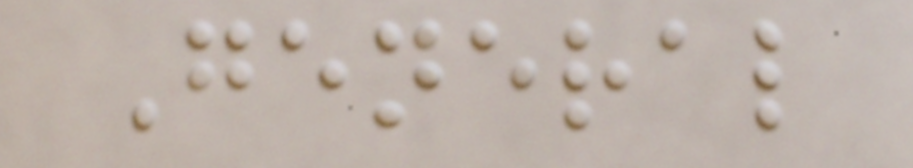General
